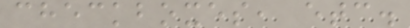checkboxes, etc.
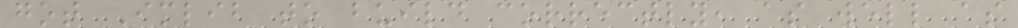got Imlib to build correctly, as well as
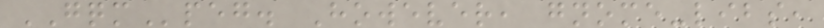GQMpeg. However, gnome-libs,
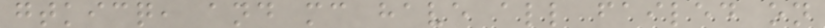gtkicq, and mc have all failed on
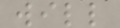will
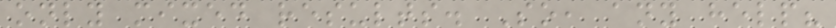only mixed results. So, any help?
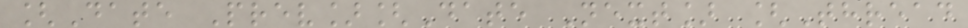[Date Prev][Date Next] [Thread
